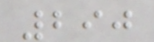290
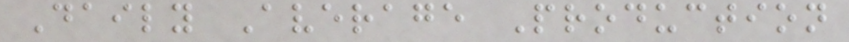Daily Average Production
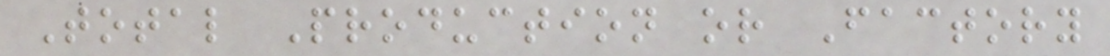Total Production or Factory
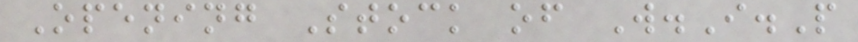Opening Stock of W.I.P
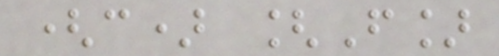(c) [F]
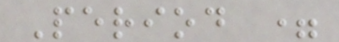Period =
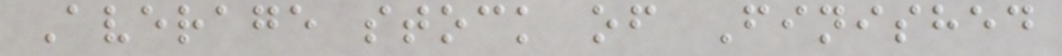Average stock of Finished
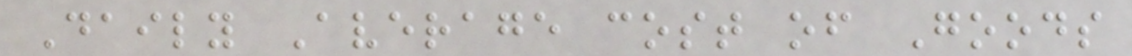Daily Average cost of Goods
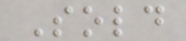Sold
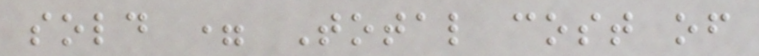sold = Total cost of
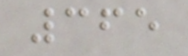365
